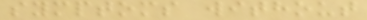symptoms without
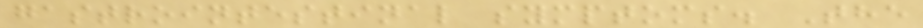gastrointestinal symptoms. The
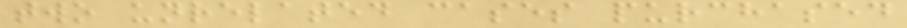two unrelated cases purchased
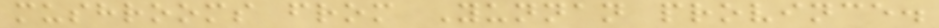mushrooms from Yunnan province.
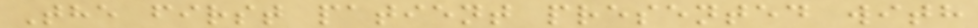The first patient presented with
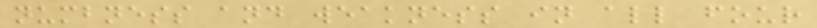numbness and weakness in all four
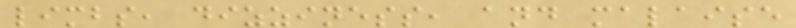limbs, dizziness, and malaise
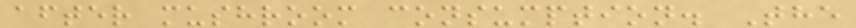after mushroom consumption. The
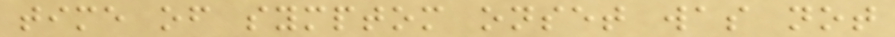time of symptom onset was not
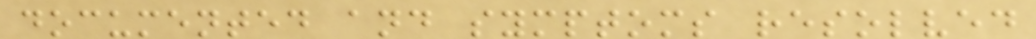documented and symptoms resolved
